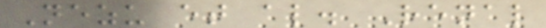Nezu et al. Renal
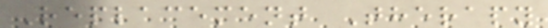Replacement Therapy
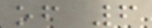of 6
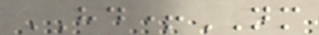HD+NM
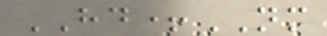HD+NM
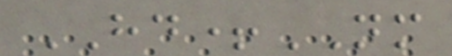HD+NM
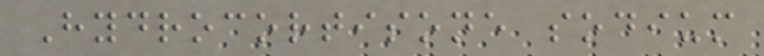Hydrocortisone sodium
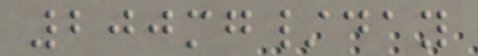200mg/day
